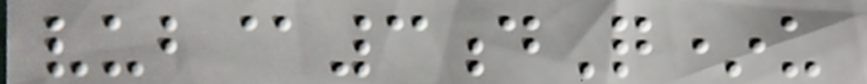vub@3dQ*u
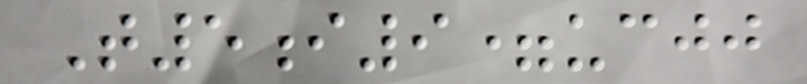T5i9=ucjj
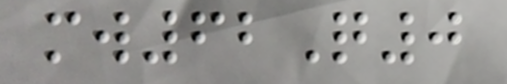mw62Q0
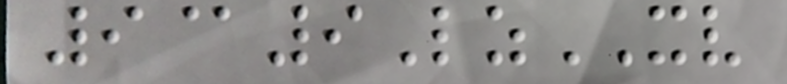9@9LzXV
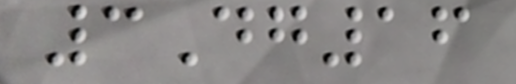3Dg16
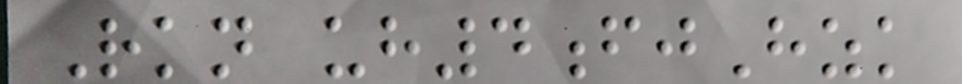Rkn uh4fjHzk
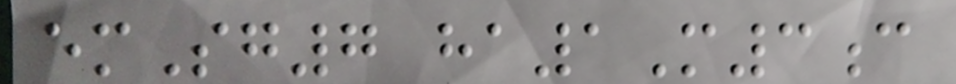emSg7 ha1M3c
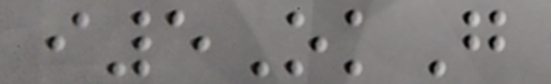i5OkG
